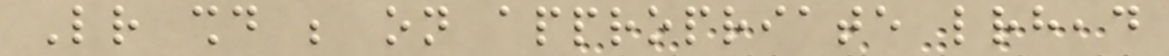Letter should be on appropriate letterhead
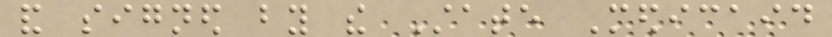and signed by the State Medicaid
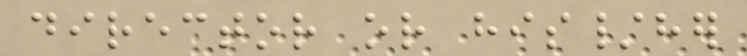director or his/her
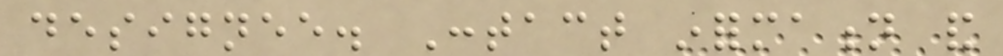designee. Contact information and
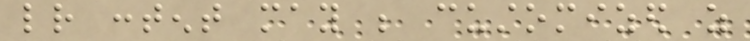letter content may be customized as
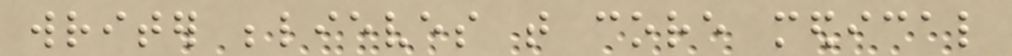writer believes that core medical
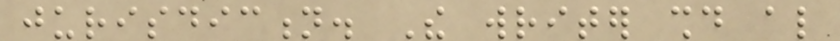jurisdiction. The writer should also
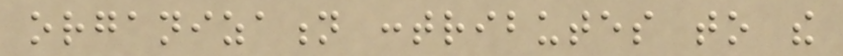organization contributes to the
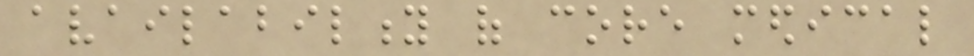availability of core medical
